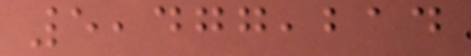5,477,214
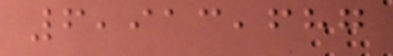6,913,687
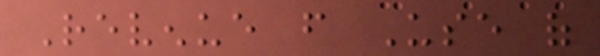Revenue from Use of
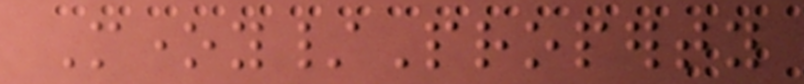Money/Property
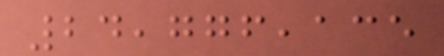24,776,135
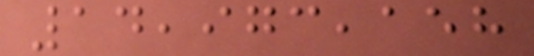14,973,158
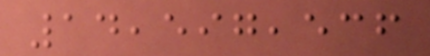14,597,536
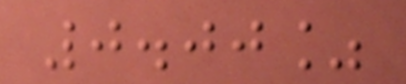0.00%
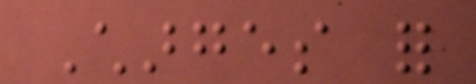Charges for
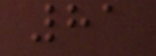81
